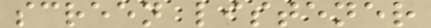screen listener
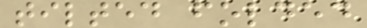tilted folded
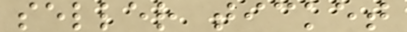seller ticket
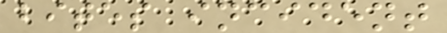bites incident
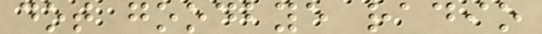dot goodbye radio
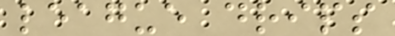league drips
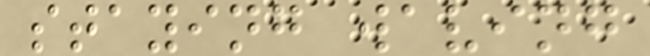staying waving
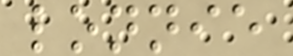lonnie
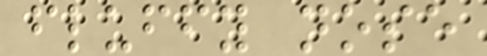fluffy nose
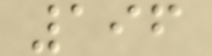196
